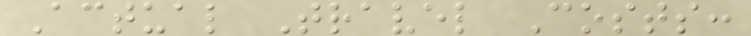Actual Travel Costs:
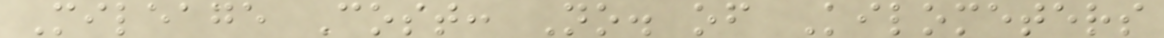Mileage Cost: No. of Kilometers
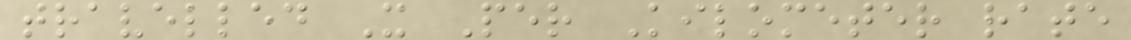travelled X Per Kilometer rate
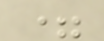=
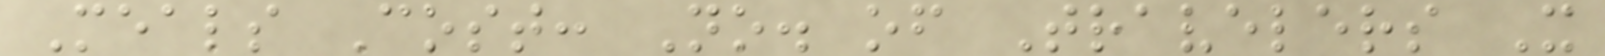Meals Cost: No. of Travelers X
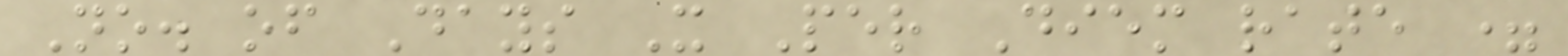No. of Days X Per Diem rate =
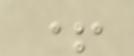+
